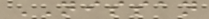NISSAN
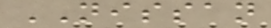NISSAN
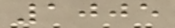1005
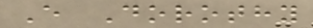E Dorothy
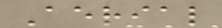Aerial
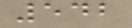542
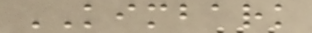KIMBARK
